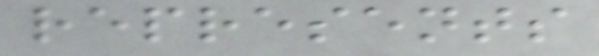represents
